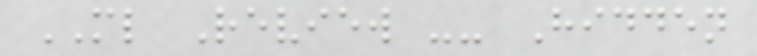ML Review -- Hidden
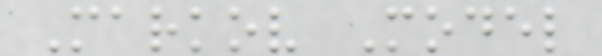Markov Model
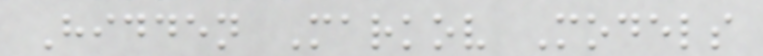Hidden Markov Models
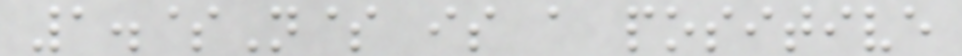1.$N$ is a positive
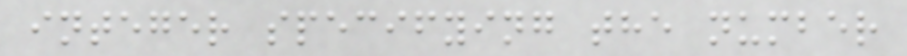integer specifying the number
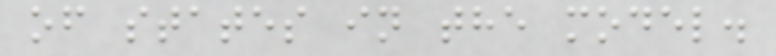of states in the model.
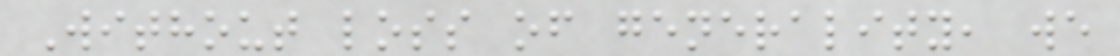Without loss of generality, we
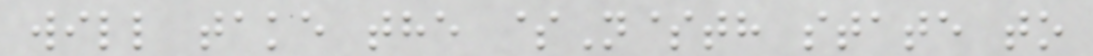will take the $N$th state to
